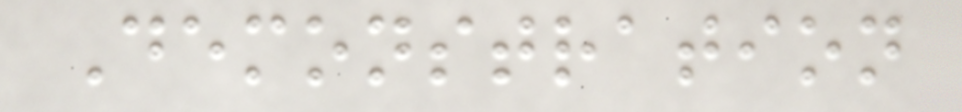Demonstration
